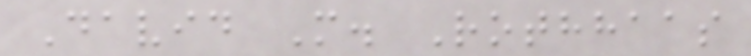David M. Rothhaas
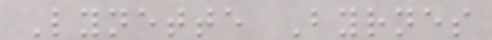Lynette Byrnes
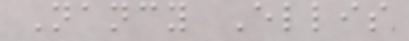Nancy Ellis
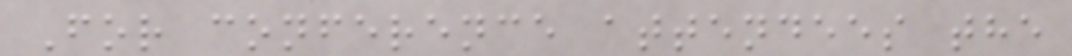For conference attendees the
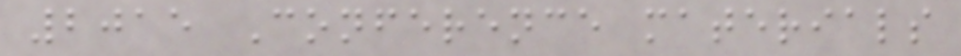2015 Conference materials
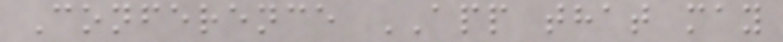Conference APP that may
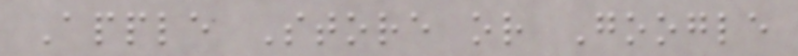Apple Store or Google
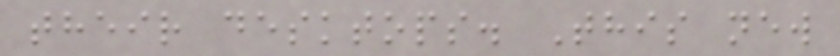their desktops. This new
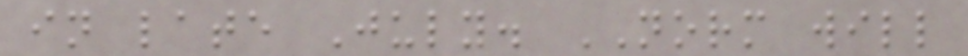in late July. NORM will
